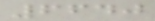6640
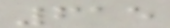615
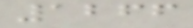1266
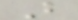B
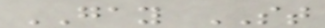GAY ST
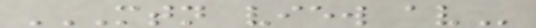MTN VIEW AV
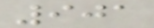901
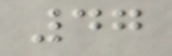47
